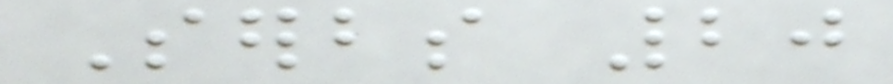Serbs 20
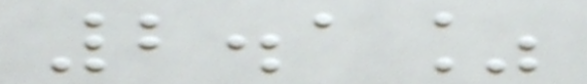2.1%
